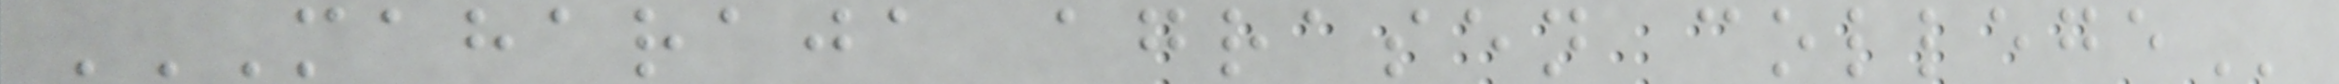MAHARAJA AGRASEN COLLEGE
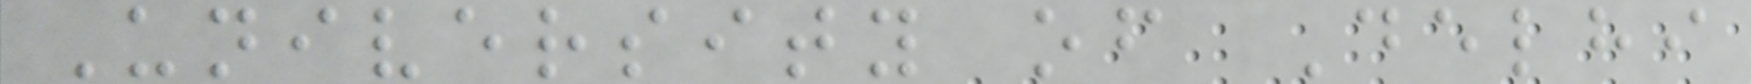University of Delhi
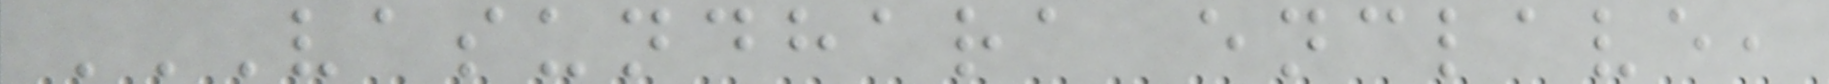VASUNDHARA ENCLAVE,
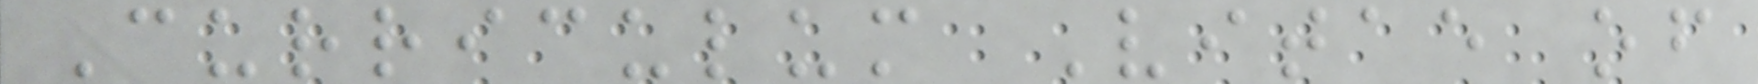Curriculum Vitae of
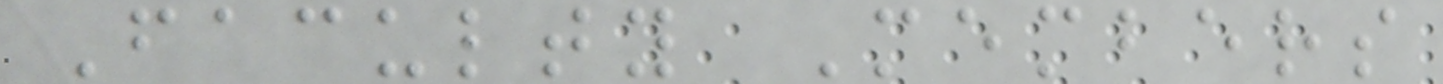Faculty Members
